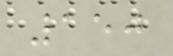150
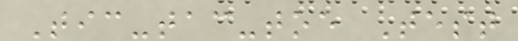Tic-tac-toe Test
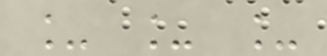_ _ _
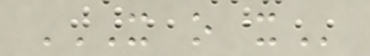X O X
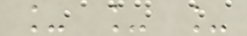_ _ _
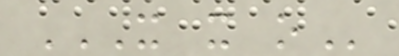X X O
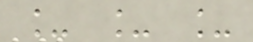_ _ _
